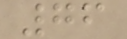76
